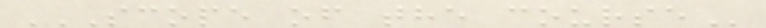SCOPE OF THE COURSE
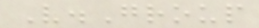V.Group
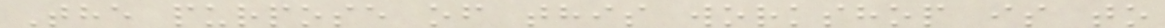The purpose of this workshop is to
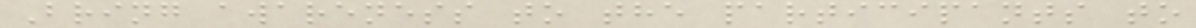Bring awareness to the participants to
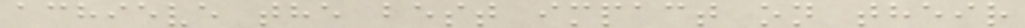achieve the best impact on their
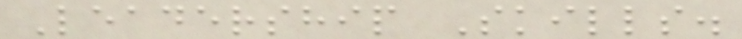Leadership Skills.
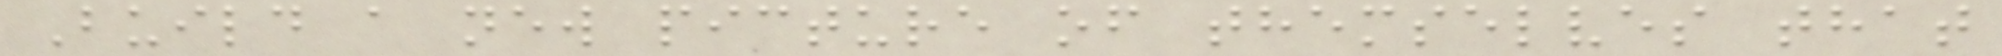Build a new picture of themselves that
